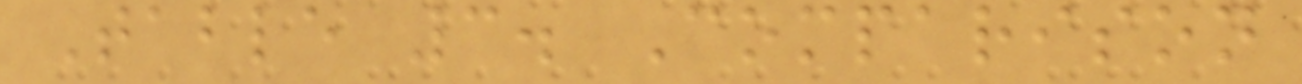Table 3. Comparison
